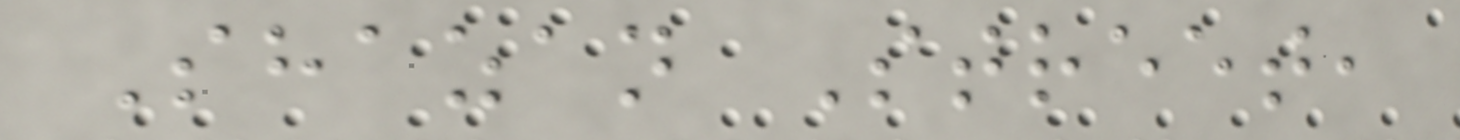Shazan Street,
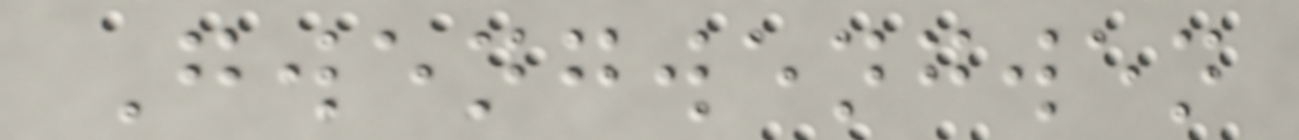Gwengwengwen
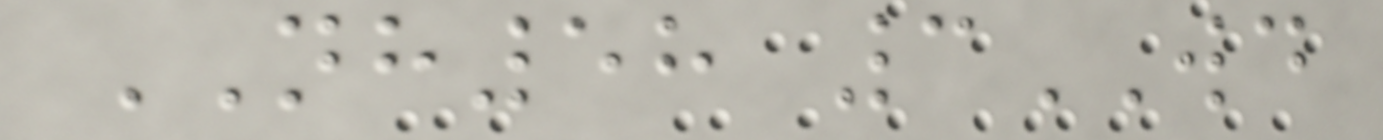NH58 3WD
